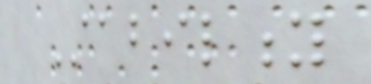Stability
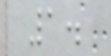1.
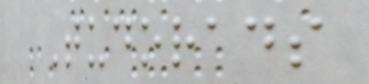Tudorads
